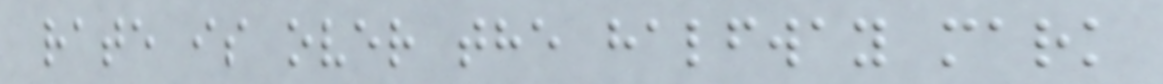rate is over the halfway mark
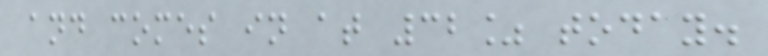and comes in at 32% today.
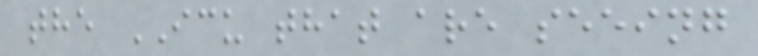the ICU that are seeing
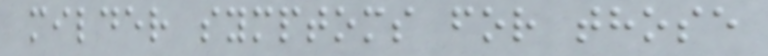milder symptoms for those
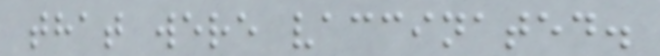that were vaccinated.
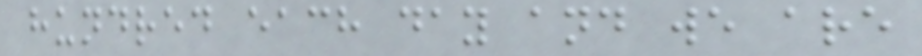hundred each day and we are
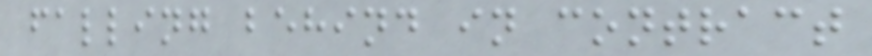falling behind in contract
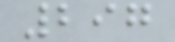297
